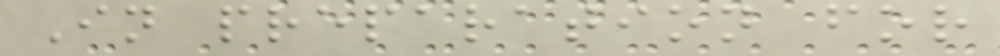In preparation for
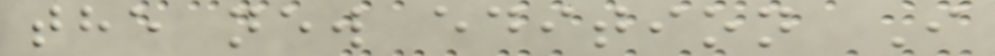the new edition I
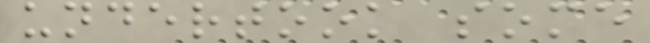undertook some
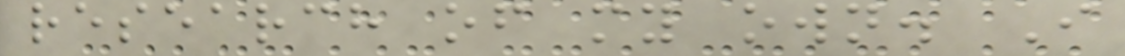research of my own. I
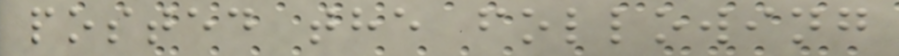posted the following
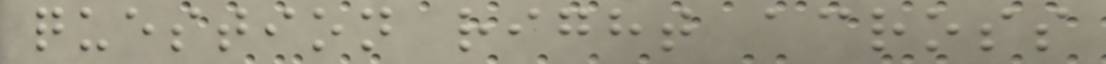question right across
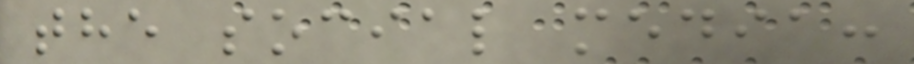the social media:
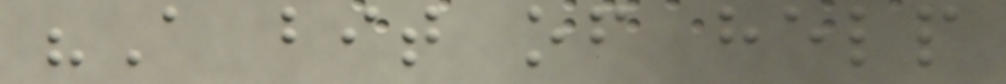"A bit of help
